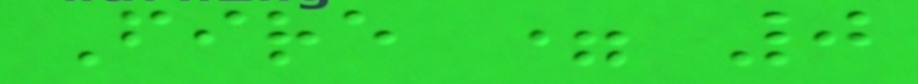Fire = 0
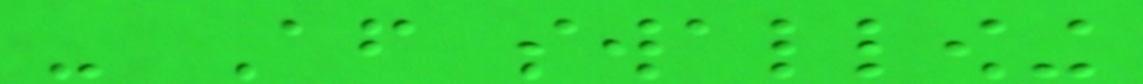- After swallowing
